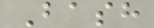Bash
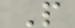P
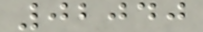02040
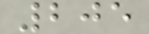205
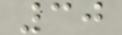30
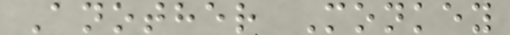Another Monkey
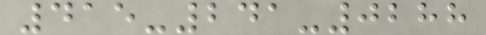415-241-0288
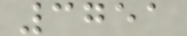3751
